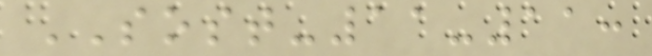SOST-11-11:
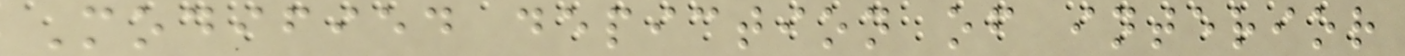Modified depiction of interior
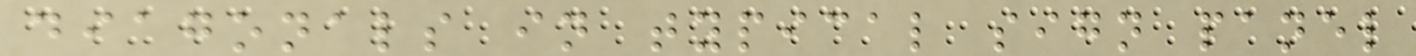diagonals in typical sign panel
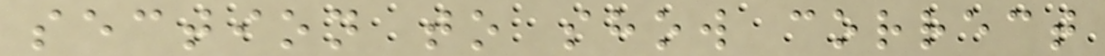section to show correct
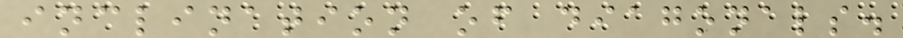inclination of diagonals.
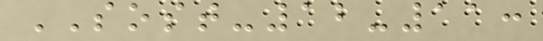SOST-12-11:
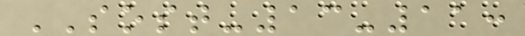SOST-13-11:
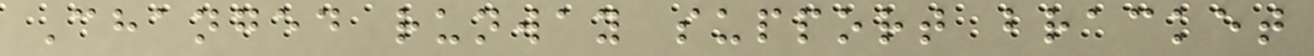Changed runway support bracket
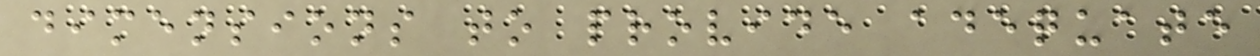dimensions to provide adequate
